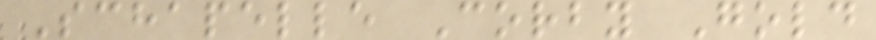Schapelle Corby Gold
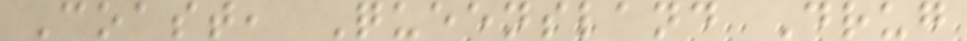Coast, Queensland Drug
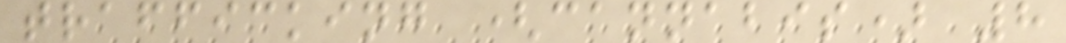trafficking (cannabis) 8
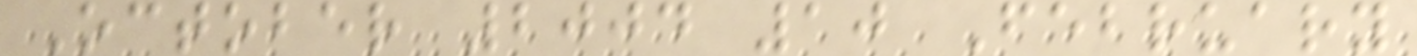October 2004 10 February
